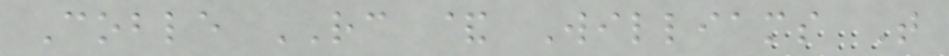Coble RC & Williams T
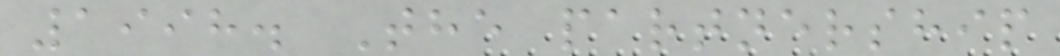1998. The partnership
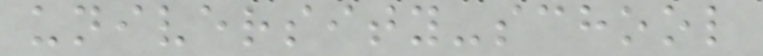university-school
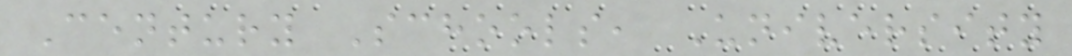Century Schools, University
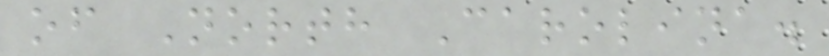of North Carolina.
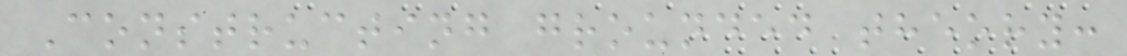Constructing grounded theory:
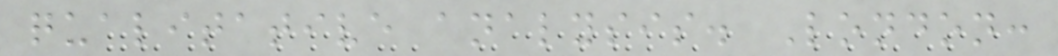qualitative analysis. London:
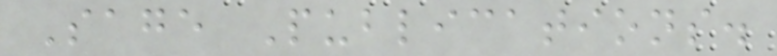Sage Publications.
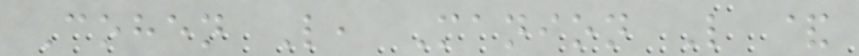Cohen L, Manion L &
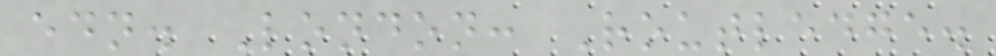edn. London: Routledge.
